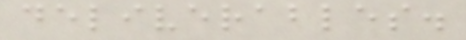deliverables.
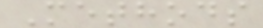Methods
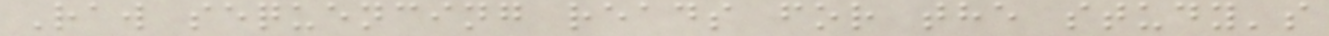Raw sequencing reads for the study's
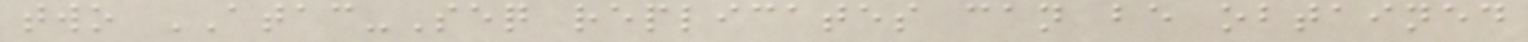two ATAC-Seq replicates can be obtained
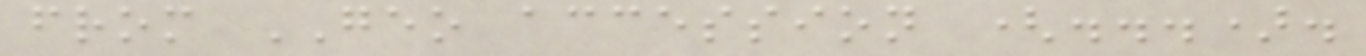from GEO accession (...).
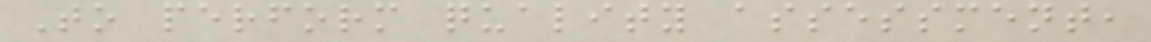To perform quality assessment,
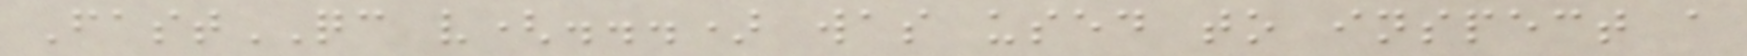FastQC v(...) was used to inspect a
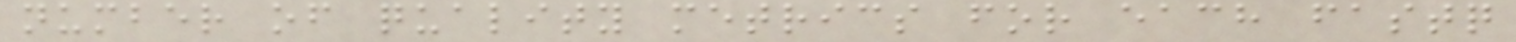number of quality metrics for each fastq
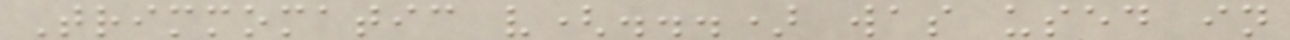Trimmomatic v(...) was used in
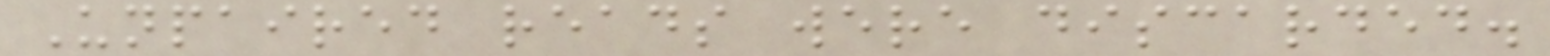Unpaired reads were discarded.
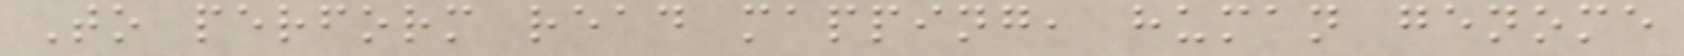To perform read mapping, human genome
